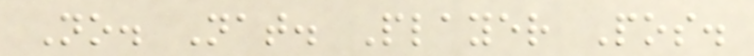No. Nat. Player Pos.
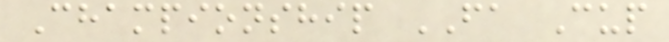Championship FA Cup
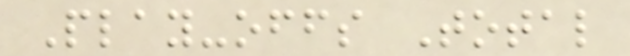Play-offs Total
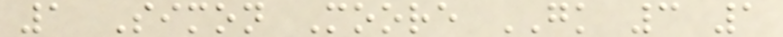1 Simon Moore GK 3 1
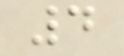4
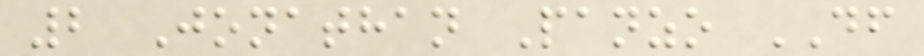2 Jonathan Panzo DF
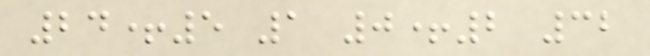24+5 1 0+2 32
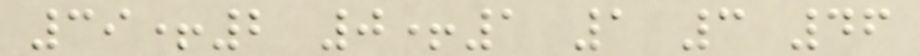39+2 0+1 1 3 46
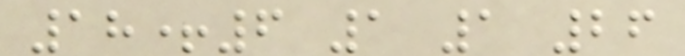18+6 1 1 26
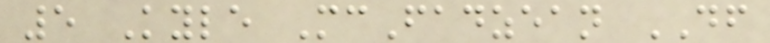5 Kyle McFadzean DF
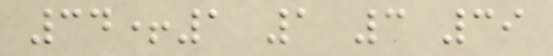34+1 1 3 39
